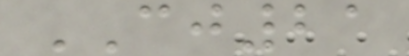CJ21
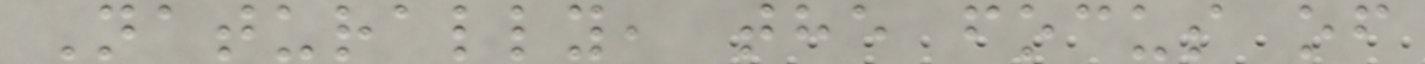Naturally, the focus of
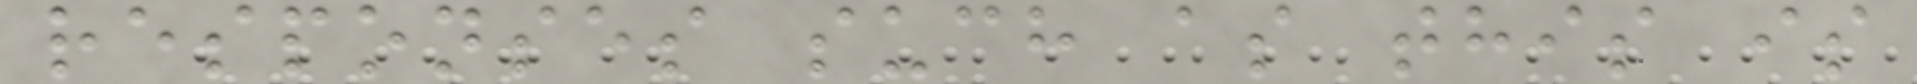responses such as this is
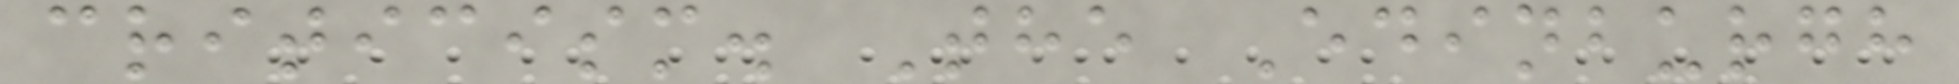criticism. The Edinburgh
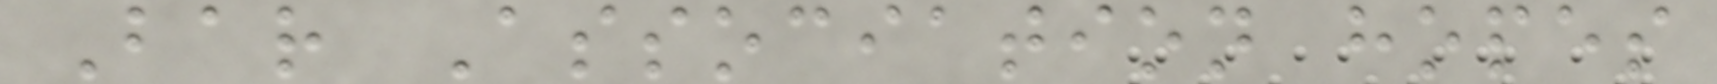Bar Association hopes
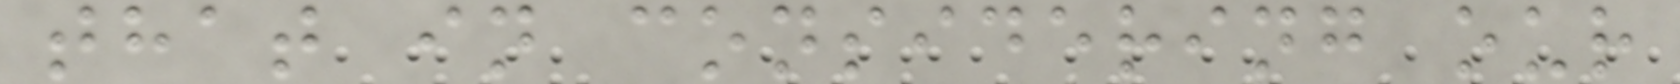that in considering our
